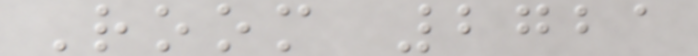Room 2721
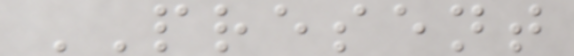PRESENT
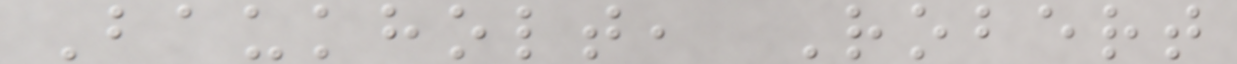Baukholt, Robert
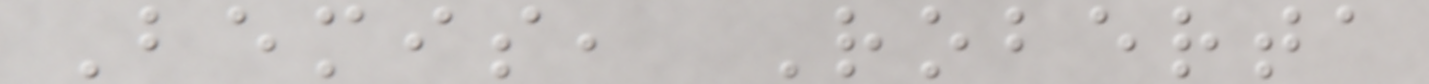Bemis, Roberta
